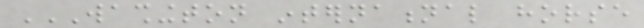WASHINGTON INTERNATIONAL HORSE
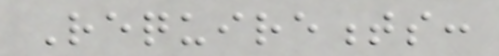Requirements:
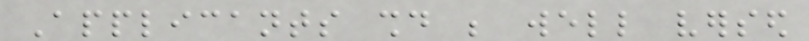Applicants should be well versed
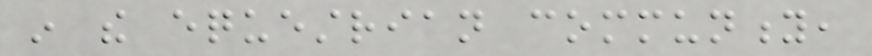in the equestrian community,
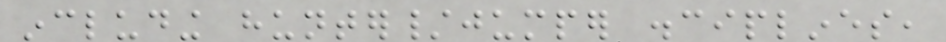including hunter/jumper disciplines,
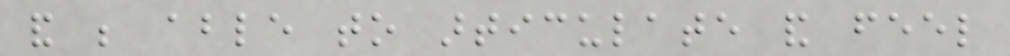and be able to articulate and feel
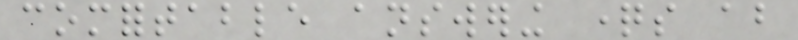comfortable answering questions about
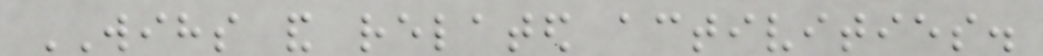WIHS and related activities.
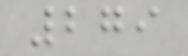279
